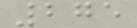275
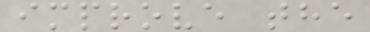improve the
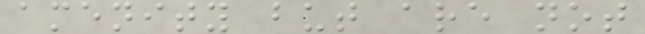amenity but are not
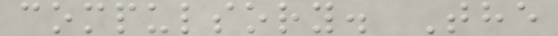compulsory. The
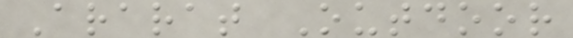Ararat Outdoor
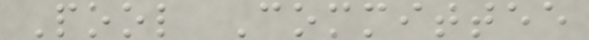Pool Committee
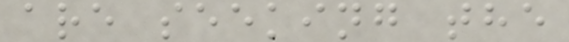are seeking the
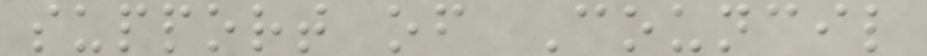support of Council
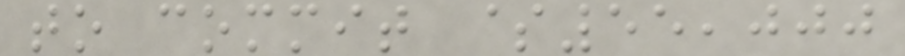to commit $55,000
